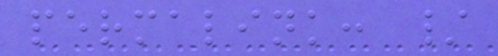permalink: /
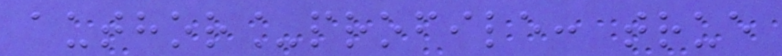author_profile: true
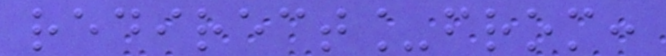redirect_from:
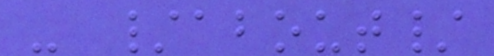- /about/
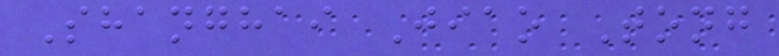Shanghai Jiao Tong
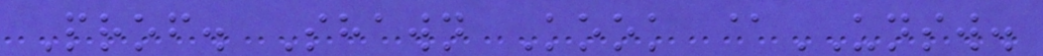Prof. Shawn Kook @UNSW.
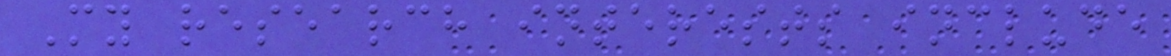My research interests include
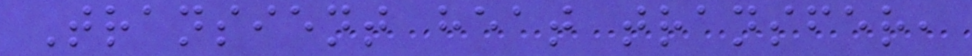Transient heat transfer,
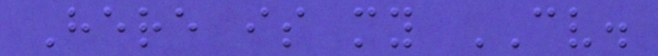Here is my CV.
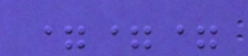===
